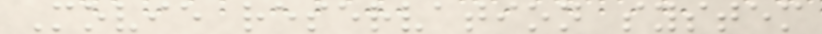Movie reservation system
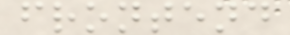frontend
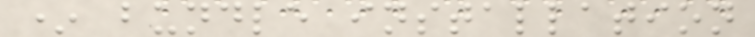* bundle installation
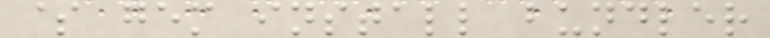$ gem install bundler
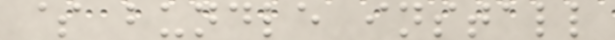$ bundle install
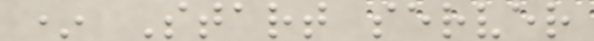* Start server
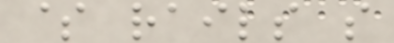$ rails s
